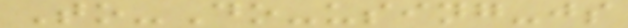To-Do-using-js
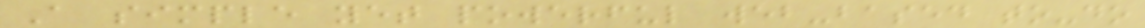A simple yet powerful web-based to-do
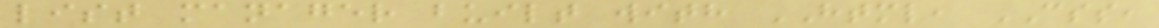list manager built with HTML, CSS,
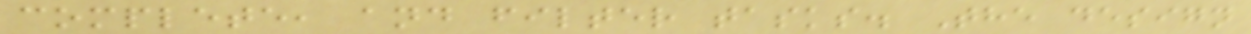complete, and filter tasks. The design
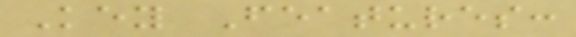Key Features:
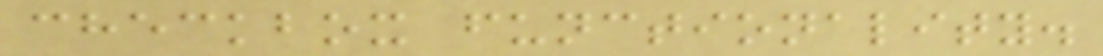checkbox functionality.
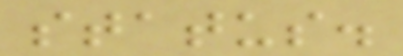status.
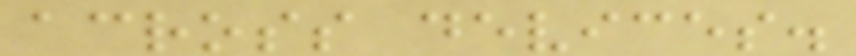across devices.
